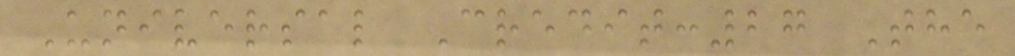Universal Credit:27 The
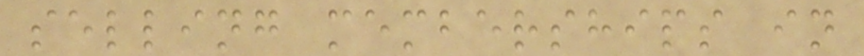selling memberships in
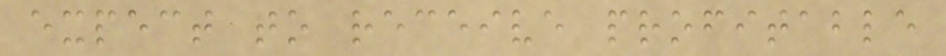expect to receive profitable
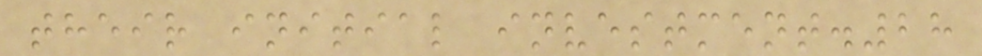their initial investment.28
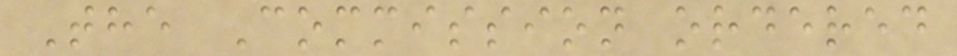The Commission ordered
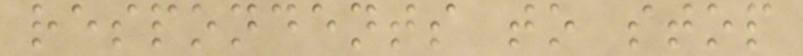respondents to stop
